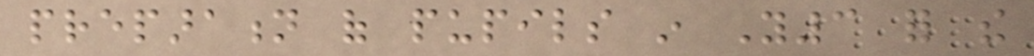preparation of pupils in Y3 for the
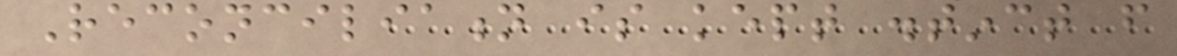Reconciliation is kept distinct from
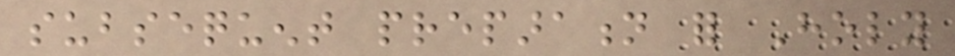subsequent preparation for Holy
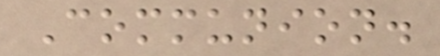Communion.
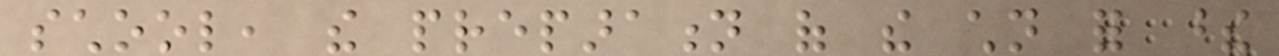school, the preparation of the children for these
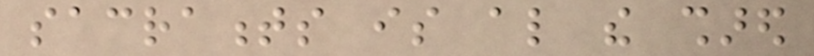sacraments is also the shared
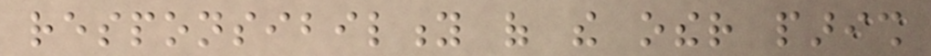responsibility of the other parish
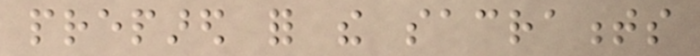prepared for the sacraments
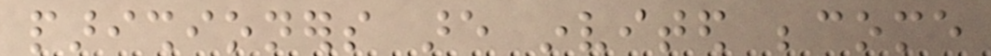parishioners are invited become
